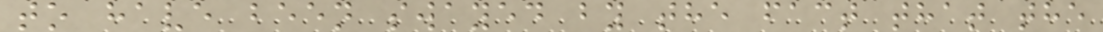to have been swayed by the fact that the
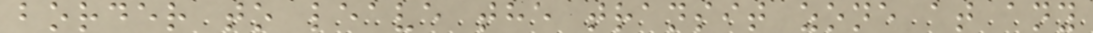border to leave the transit zone at any
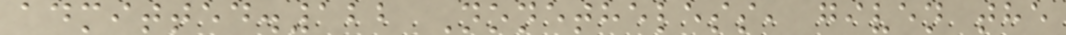admitted.122 Nonetheless, given the
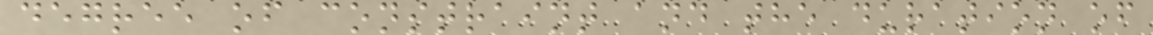degree of constraint and the duration of
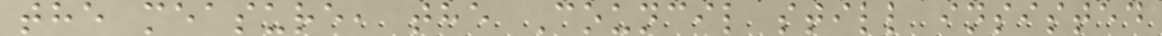the measure, the Council still insisted
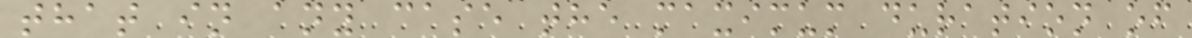that in any case the maximum duration of
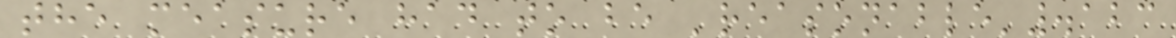the measure had to be 'reasonable'.123
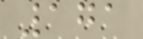171
